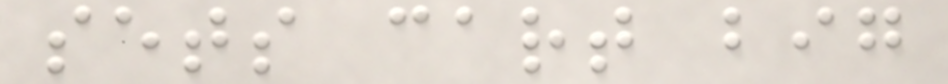sets cart big
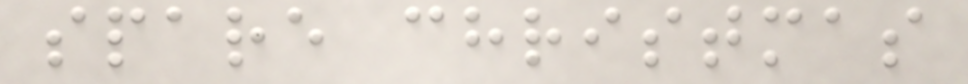spare christmas
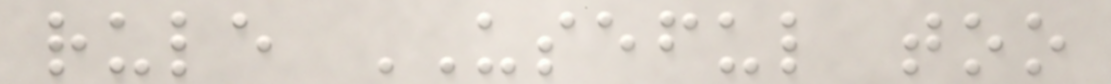rule USEFUL too
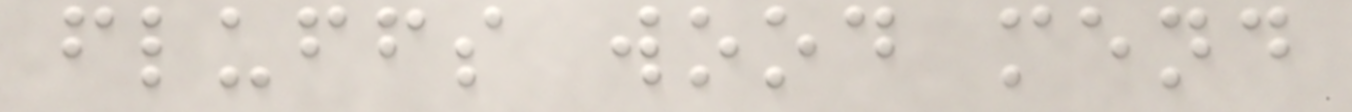fluffs wood mend
